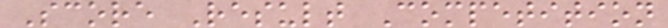Score Result Competition
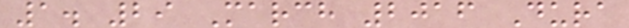1. 29 March 2016 Dura
